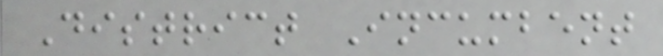District Incumbent
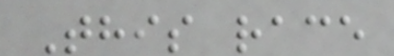This race
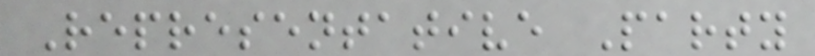Representative Party
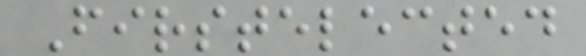Firstelected
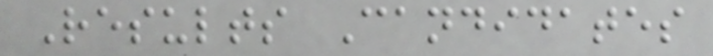Results Candidates
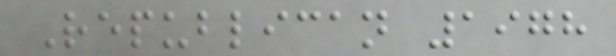Republican 1978
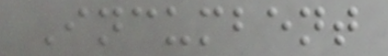Incumbent
